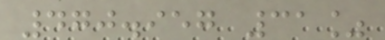470.957 31%
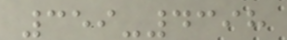359-4398
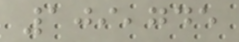109,745
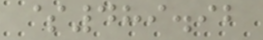$489.92
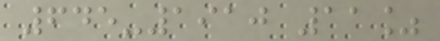645-1910 11%
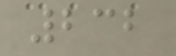232
